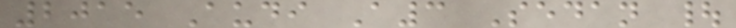2015 Audi A3 Sedan |
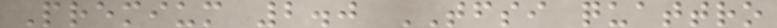Premium 2.0 TFSI quattro
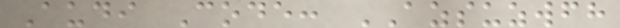Audi Code: AZSUZWFH
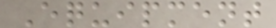Equipment
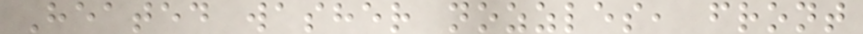Heated washer nozzles, front
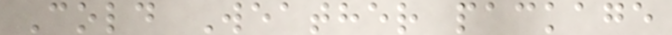Cold Weather package
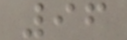96
